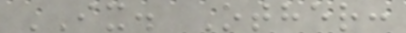IX. Other:
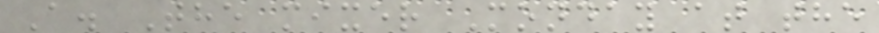A. The mixer Monday at the
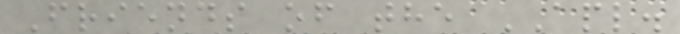Friends of the APL.
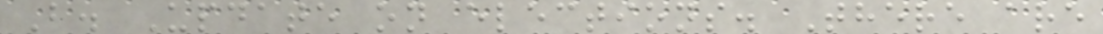B. Update on elections. There are
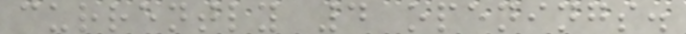currently 4 openings.
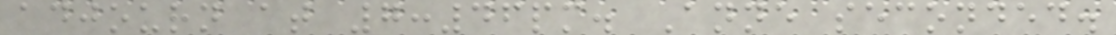adjourn at 7:46pm. Anne seconded.
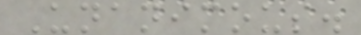Unanimous.
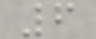6
